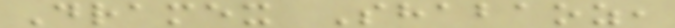Dramex Shabaoz,
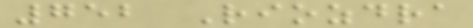752 Riozdra
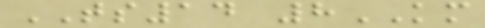TS14 8KM
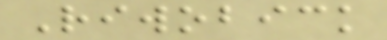Riwobick
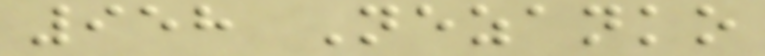958 Nezanko
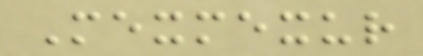Mexmexur
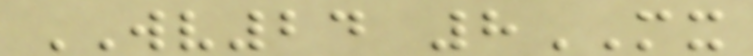WV24 8MX
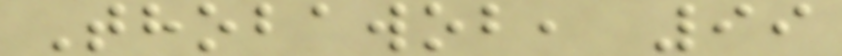Thobawob, 99
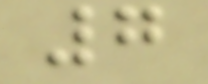7
